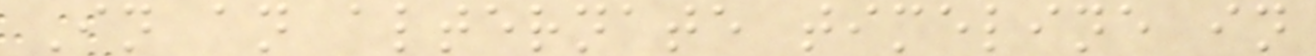In an alternate timeline in
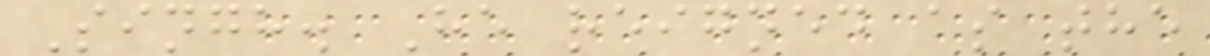Singh. He reigned as the
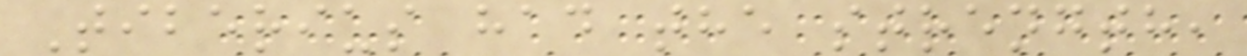Tiberius had the strength,
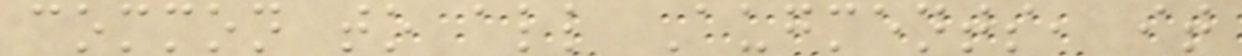common to all Augments, it
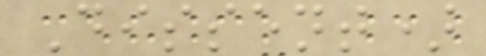Dissent)
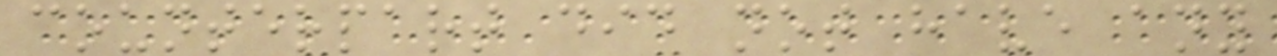counterpart did not have any
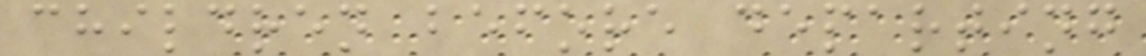children before departing
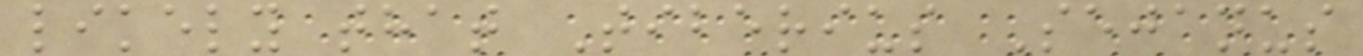likely that Tiberius Sejanus
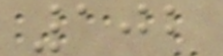102
